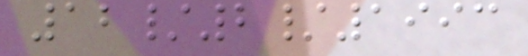12/2/1993
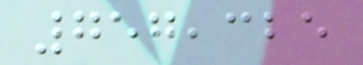757,325
